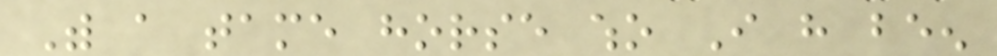With a tame horse who I have been
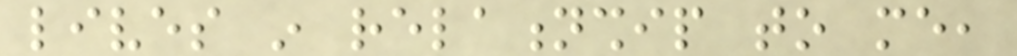lives in relationship to me,
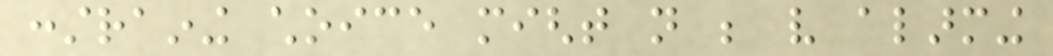constraining choice might not be very alarming
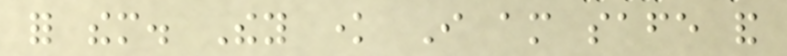for them. They know I am safe and
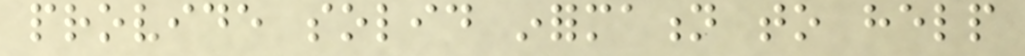provide solid information to help
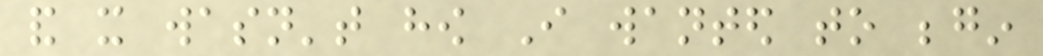and it wasn't how I wanted to begin
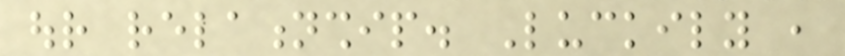our relationship. Luckily ,
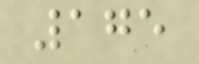175
